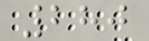280
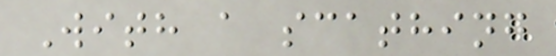With a scathing
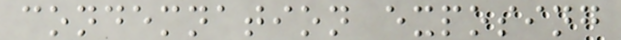condemnation exposing
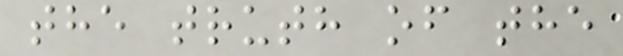the truth of the
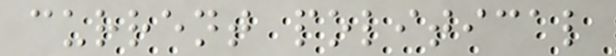current political
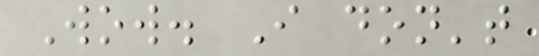Wow. I don't
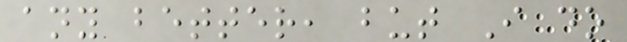any better, but I do
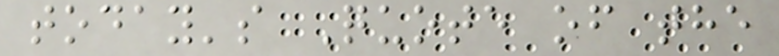today's Quote of the
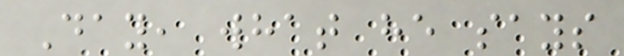Day, what he says
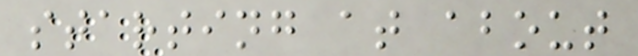starting at about
